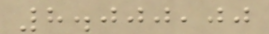8.000,00
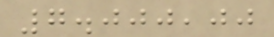7.000,00
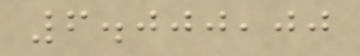6.000,00
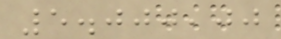5.000,00
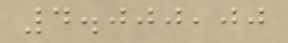4.000,00
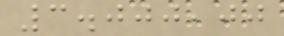3.000,00
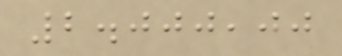2.000,00
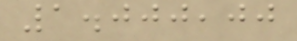1.000,00
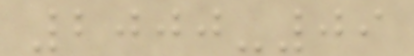2000-09
